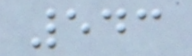543
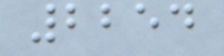2254
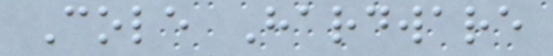Cole Hardware
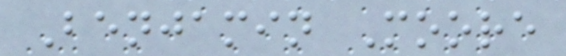Benjamin Moore
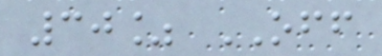30% OFF
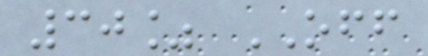30% OFF
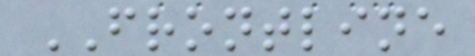FRONTLINE
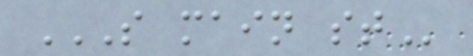S MAIN ST
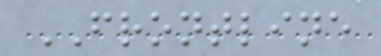FRONTLINE
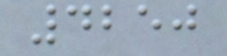4250
